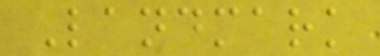Landmark
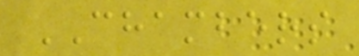CHAMBERS
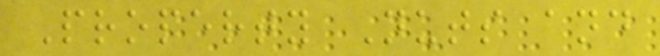Property Nuts and
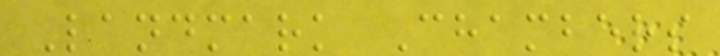Landmark Chambers
